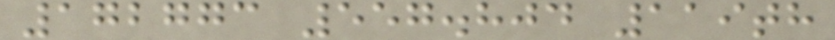172773 557.804 119th
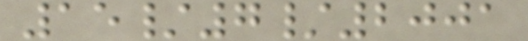15/7/2001
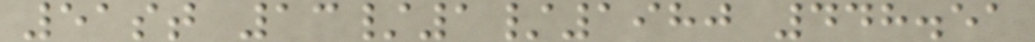51st 13/1/1980 448.51
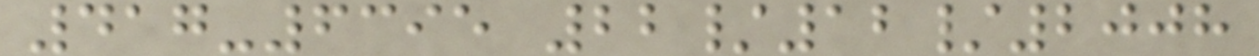417-6395 22/12/2008
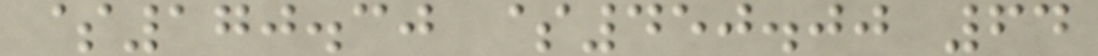$170.30 $450.00 64
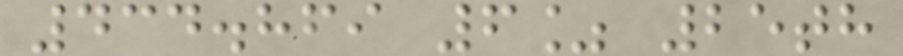434.869 6% 25th
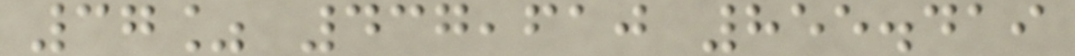37% 437,610 855.419
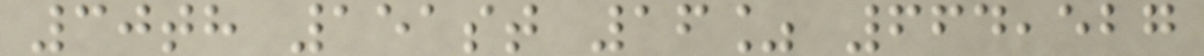30th 151st 16% 664,527
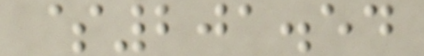$201.54
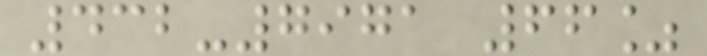432-7971 66%
